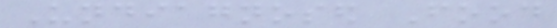Undiagnosed Food
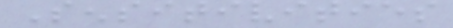Sensitivities
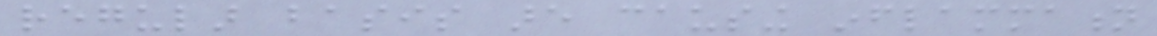regular basis are causing inflammation
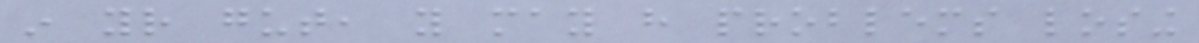in your gut, you may have problems losing
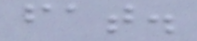fat.
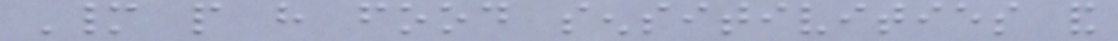Many people have food sensitivities and
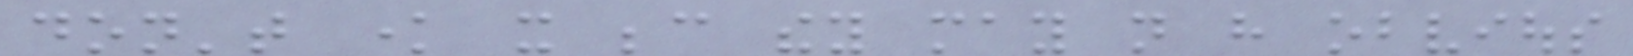don't know it because they may not have obvious
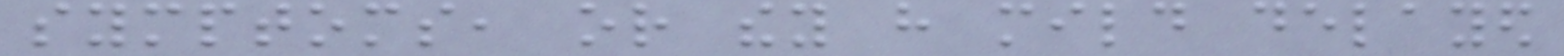symptoms, or they have mild delayed
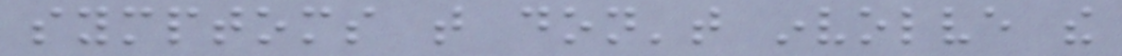symptoms that don't involve the
